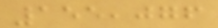155,076
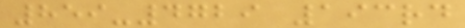859-4729 193rd
